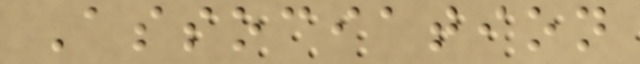Association
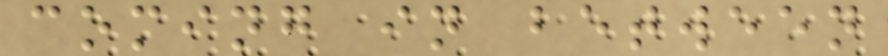coming in between
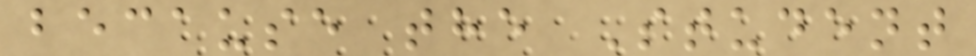because the Student
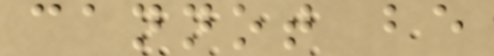cannot be
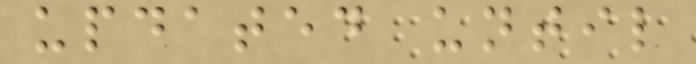updated until
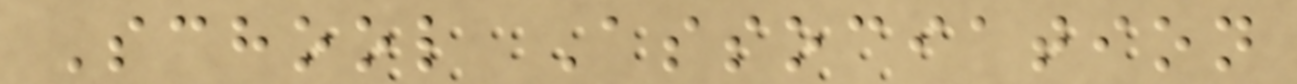School Association
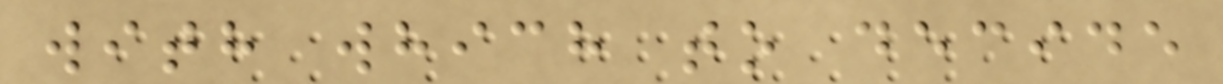with which to decide
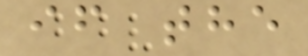if the
